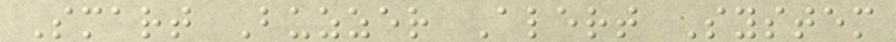Smart Buzzer Alert System
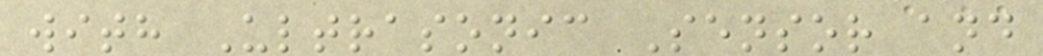with Ultrasonic Sensor and
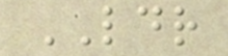LDR
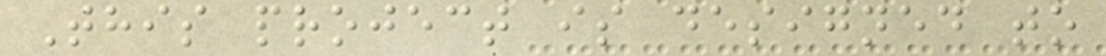This project is designed to
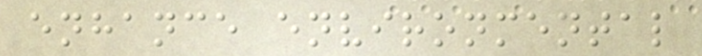enhance environmental
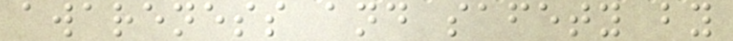awareness and safety by
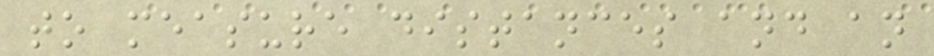to measure distances and an
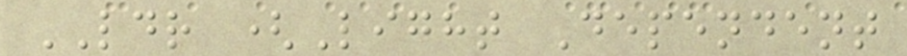LDR (Light Dependent
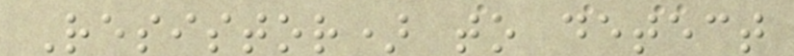Resistor) to detect
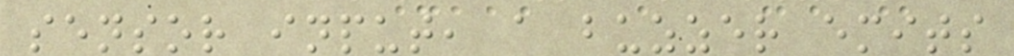sensor input, a buzzer emits
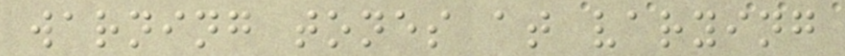warning tones at varying
